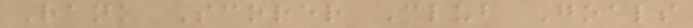Rank Scorer Club Goals
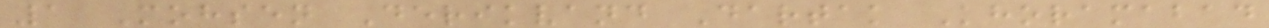1 Mohsen Derikvand Dartak Khoramabad
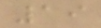19
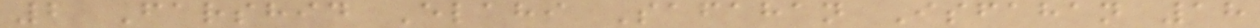2 Farshid Elahi Safahan Isfahan 18
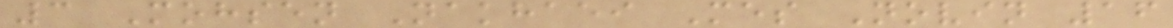3 Mohsen Nakhaei Mes Novin 16
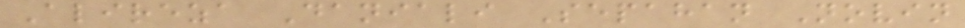Alireza Daniali Sepahan Novin
